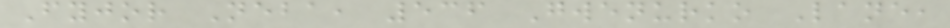Fyjor Neba, 536 Gwenurko Lane,
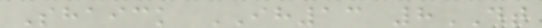Shaick IH13 8DT
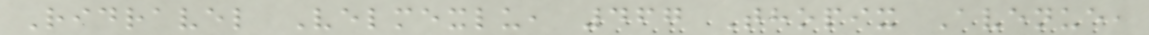Ridravel Velmexlu, 467 Thopix Avenue,
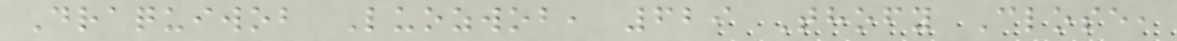Draquiwob Luozwob, 629 Thofy Close,
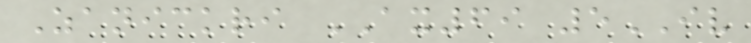Zanickri AX69 5IV
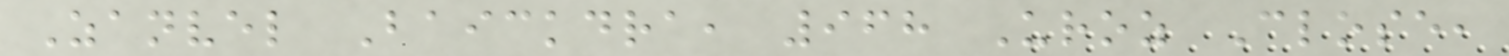Zanvel Baickdra, 968 Uroz Close,
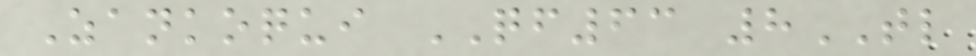Zankoqui QF63 8TL
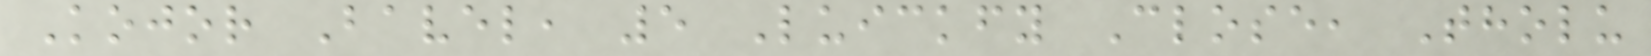Kojor Bavel, 5 Luickfy Close, Tholu
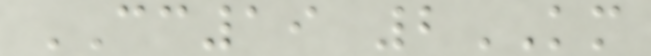CC19 2KM
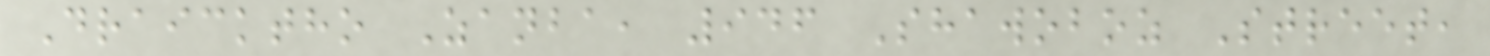Draicktho Zanba, 946 Shawoboz Street,
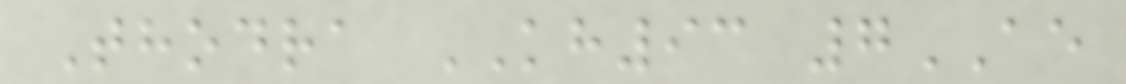Thodra KH93 7AE
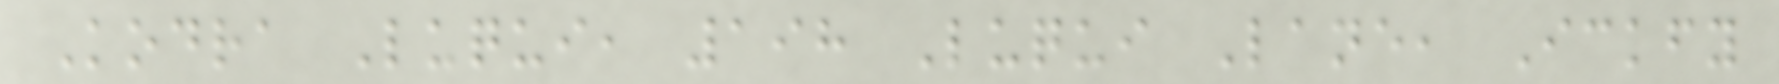Kodra Luqui, 198 Luqui Lane, Ickfy
